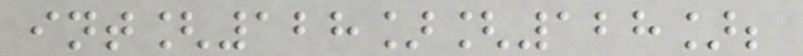int[128][128];
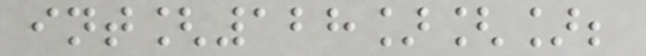int[128][];
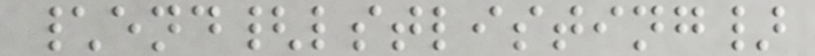\end{lstlisting}
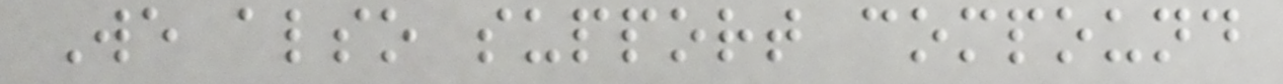We also support compound
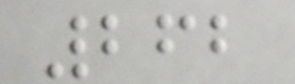262
